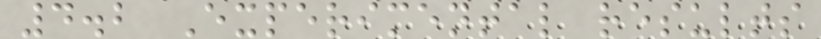4.2 Experimental results
